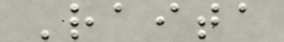Raita
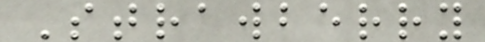Strawberry
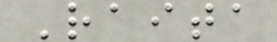Raita
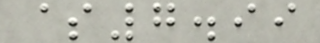$7.99
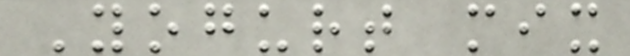Yogurt mix
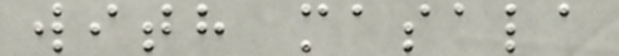with masala
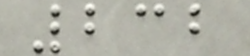232
